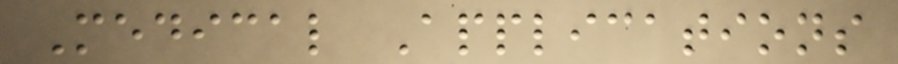Medical Applications
